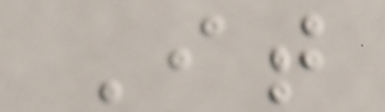It
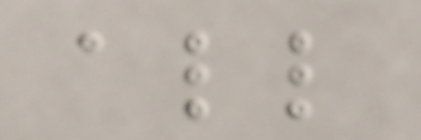all
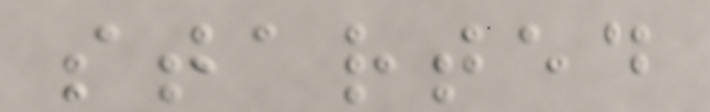started
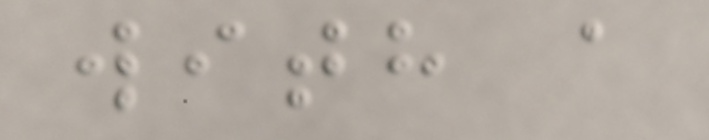with a
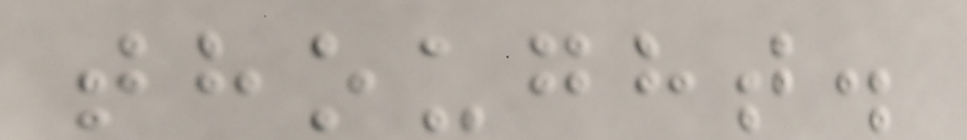thought.
